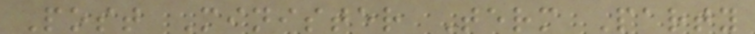Post Minister Term Party
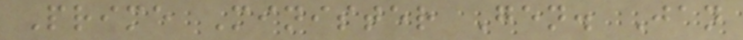Prime Minister Gen. Jan
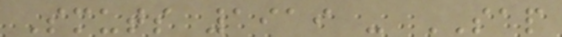Smuts 1919 - SAP
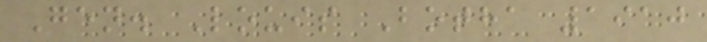Gen. Louis Botha 1910
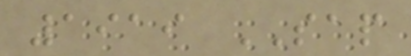1919 SAP
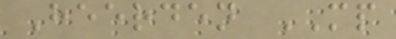Heerden MP
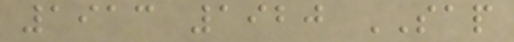1913 1920 SAP
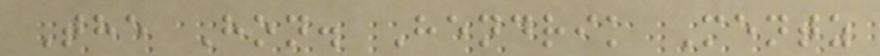The Hon. Hendrik Mentz
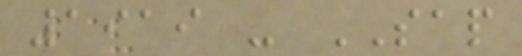1919 - SAP
